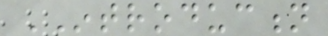INTRODUCTION
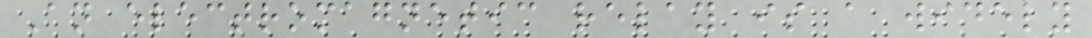An electromagnetic relay is a widely
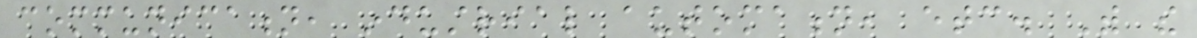communication, industrial automation, etc. With the
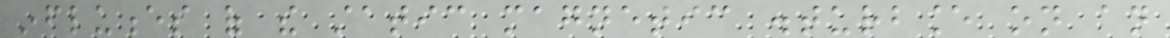influences of the static magnetic disturbance on an
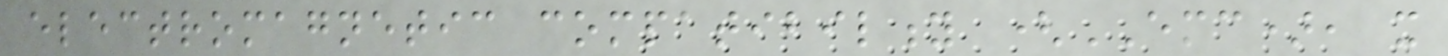electromagnetic compatibility (EMC), it
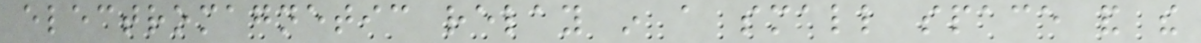electromagnetic relay in a small space and the
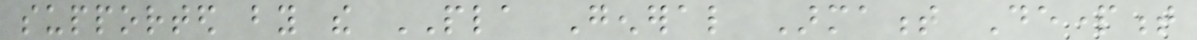supported by the PLA General Armament Department
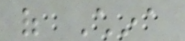of China
